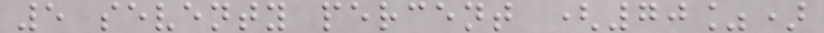5 seventy percent (70%)
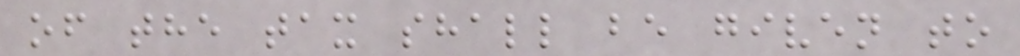of the tax shall be given to
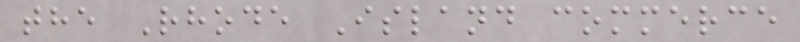the Rhode Island commerce
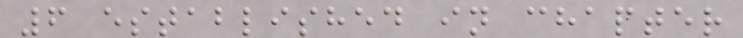6 established in chapter
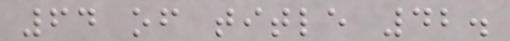64 of title 42.
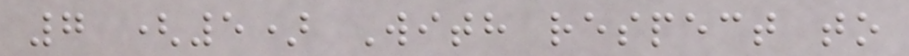7 (5) With respect to
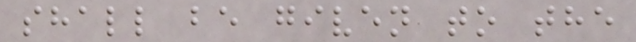shall be given to the
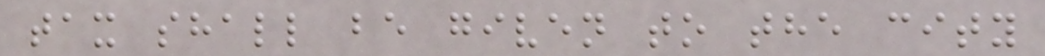tax shall be given to the city
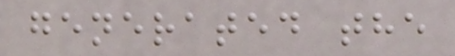generated the
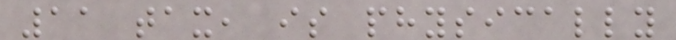11 tax, is physically
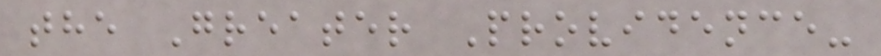the Greater Providence-
